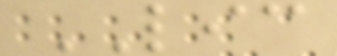LIC
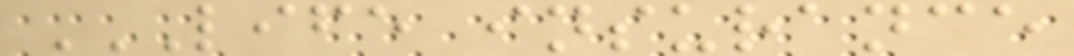LIFE INSURANCE
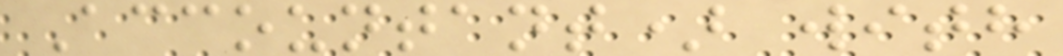Accountant) with
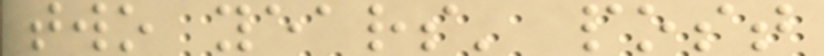two years' post
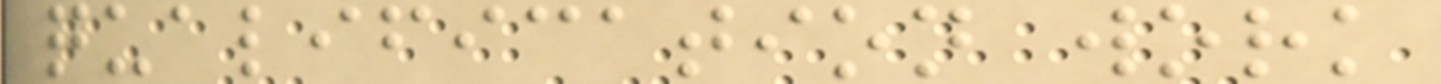qualification work
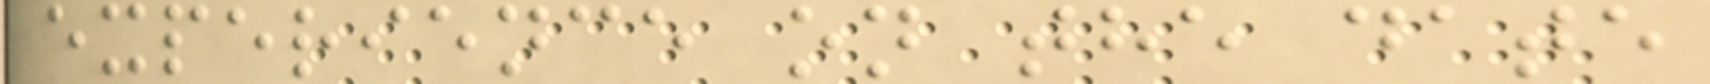experience on the date
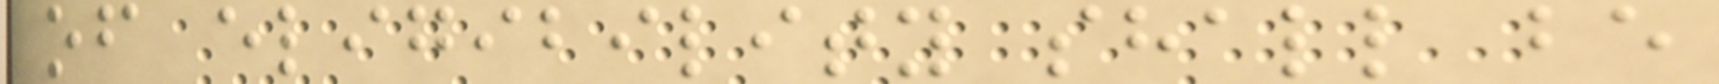of eligibility shall be
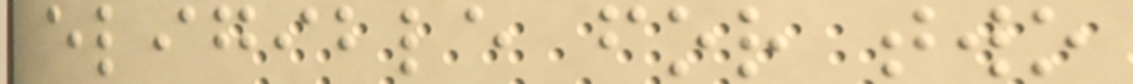eligible for two
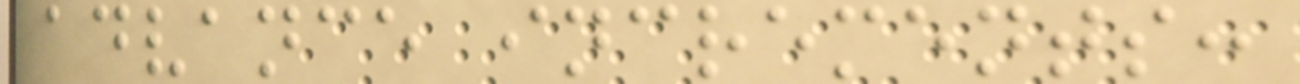advance increments:
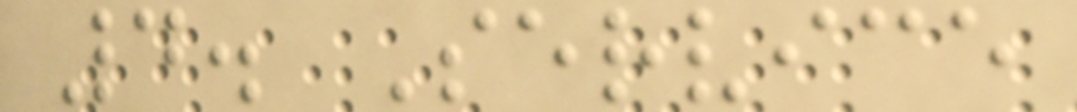4. Service
